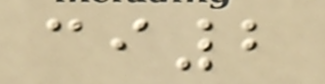ci2
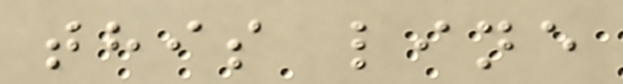this line
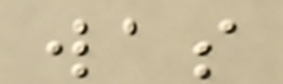was
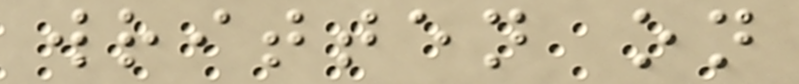written on
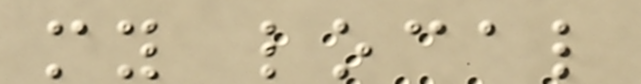my local
